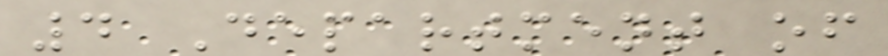4 Department of
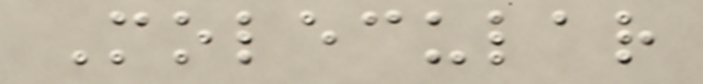Molecular
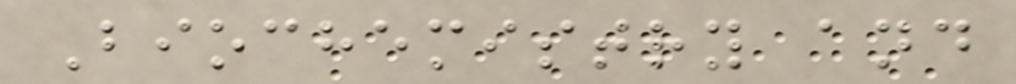Biochemistry and
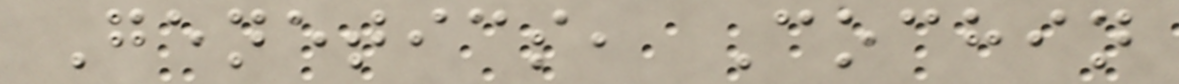Genetics, Cochin
